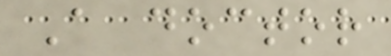A doctor
